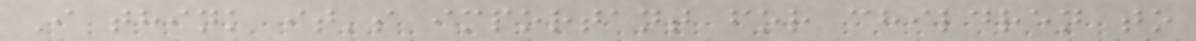I think it's important for children to
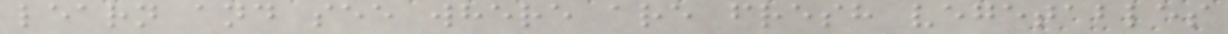learn and see where are fresh vegetables
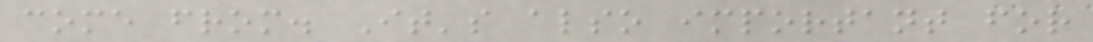come from. It's also important for
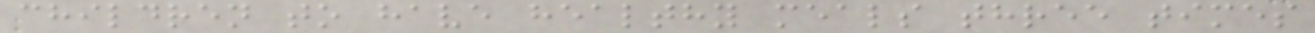children to have healthy meals three times
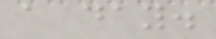a day.
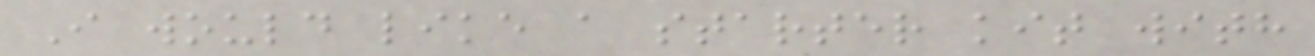I would like a starter kit with
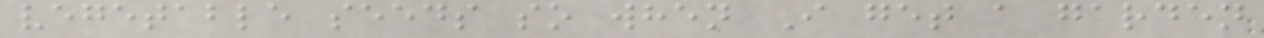vegetable seeds so when I get a garden
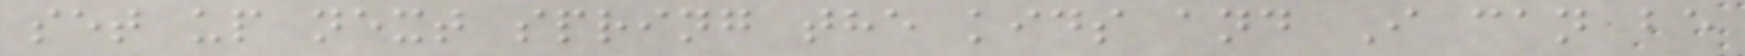set up next spring the kids and I can be
